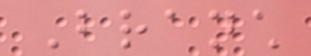Branch
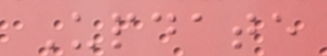Update
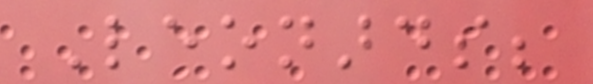Leonards;
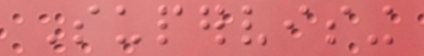Supervising
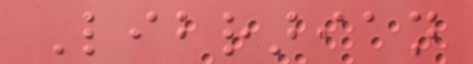Librarian
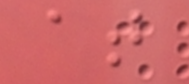at
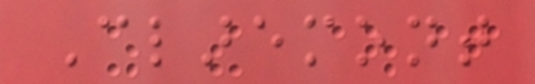Claremont
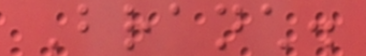Branch.
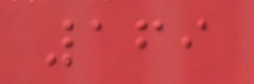169
